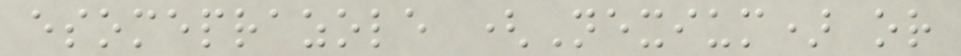esomeprazole (Nexium) or
